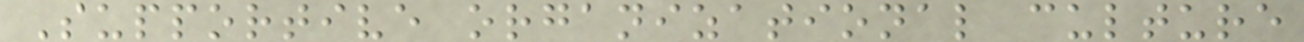Supportive organizational culture
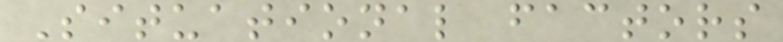Situational factors
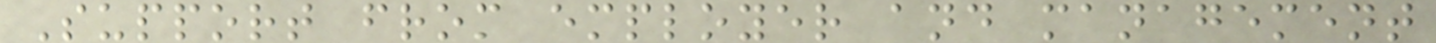Support from employer and management
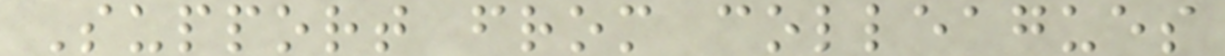Support from colleagues
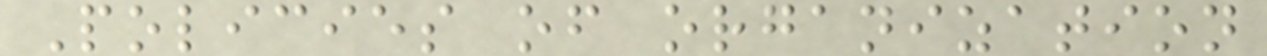Policies of organization
